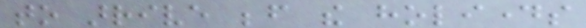to arrive before the holidays
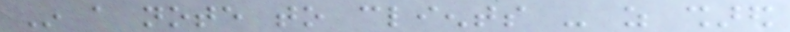In a note to clients - as shared
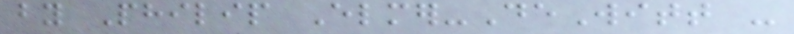by Philip Elmer-DeWitt -
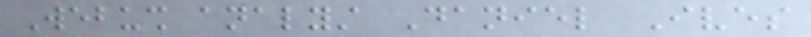Webush analyst Daniel Ives
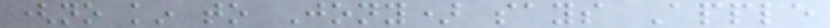(no kin to Jony) says Apple
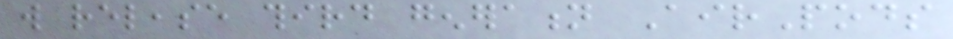will release third generation AirPods
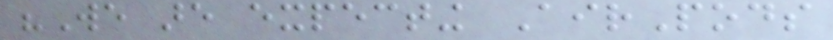"We are expecting AirPods
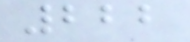222
